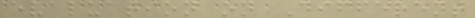evaluation on Different
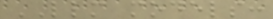LLM models:
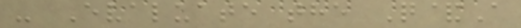- Evaluate the Q&A
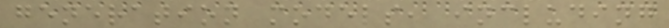generation models, including
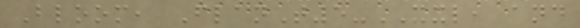Bloom, FlanT5-XXL, and
